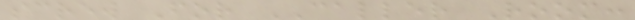screw For CALLER Room:
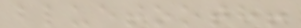bluetooth!
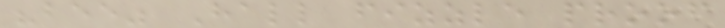"bee" Hall fizzle proof
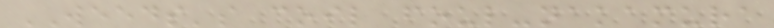WEEDS's coil foul-nakamura
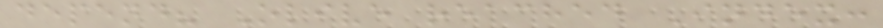depend? Olive reached Index:
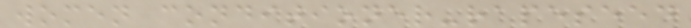women conditioner-rapeseed
